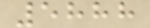5888
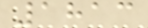1813
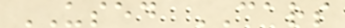USED CARS
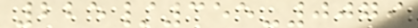225/355-0079
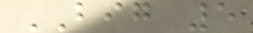BIG 5
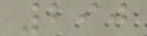290
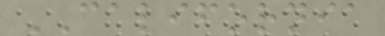CALIFORNIA
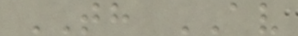TH AV
